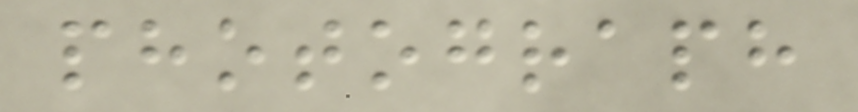photograph
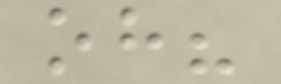oh?
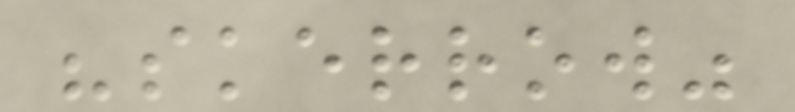"skerrow"
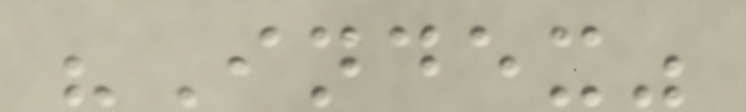"Index"
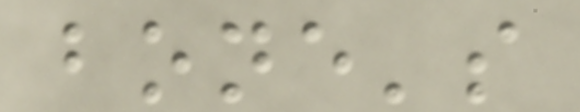bone's
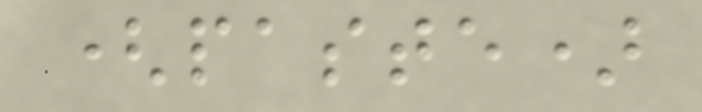(paste)
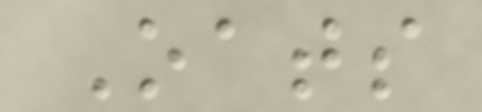Oats
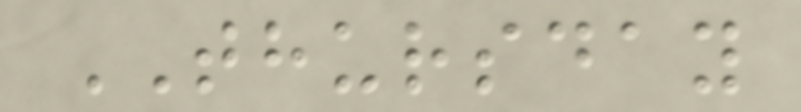THURSDAY
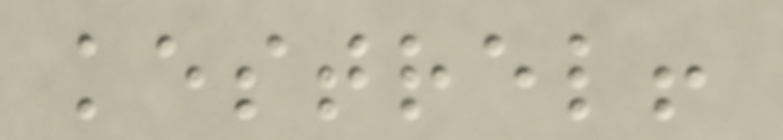kestrel!
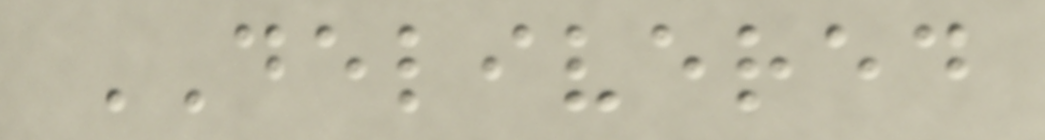DELIVERED
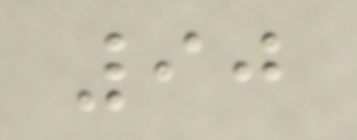90
